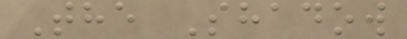The Shadow
